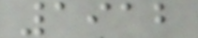1912
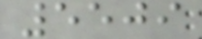5509
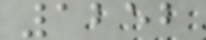1252
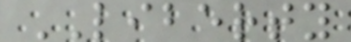LIBERTY
